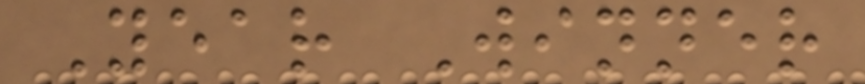Year Winner
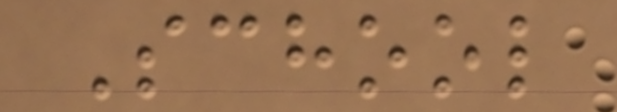School
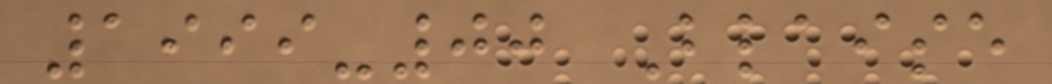1999-00 Blaise
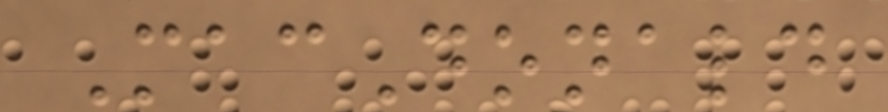MacDonald
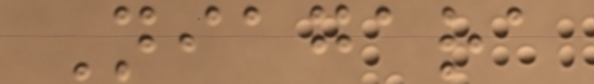Niagara
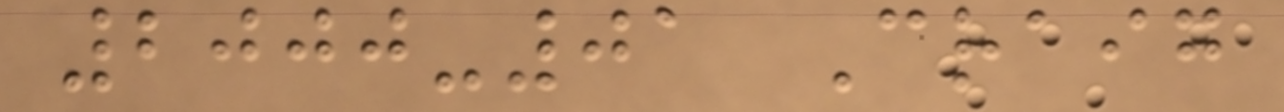2000-01 Craig
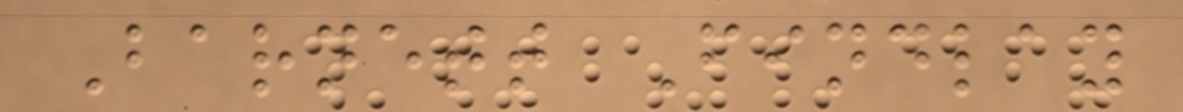Barnett Findlay
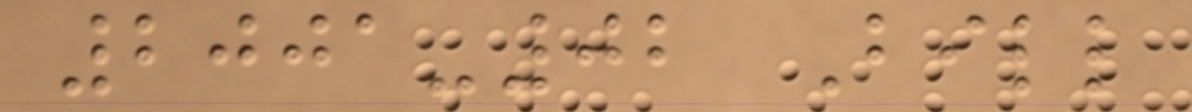2001-02 Bill
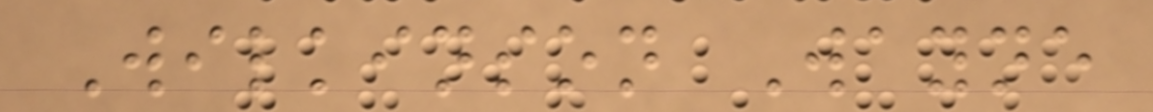Wilkinson Wayne
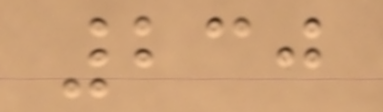230
